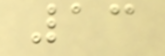13
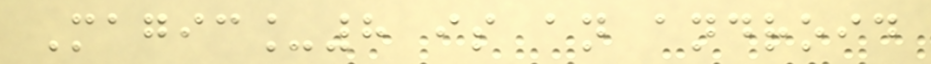Magic_8 is an android
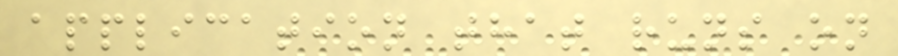application that runs on
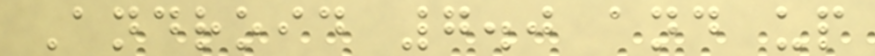Android 7.0 and up
